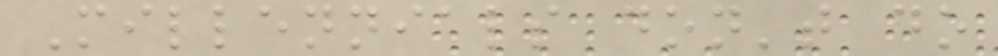Millennials don't do
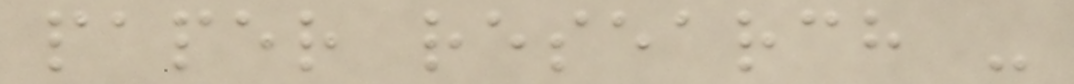paper research -
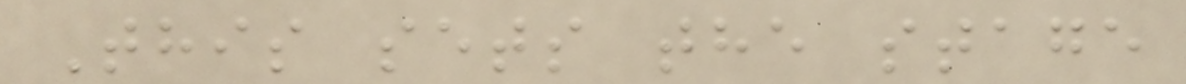This sets the stage
